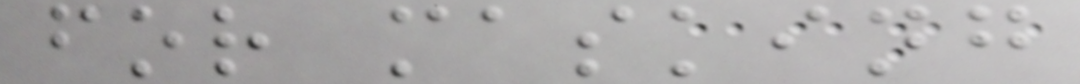for masking
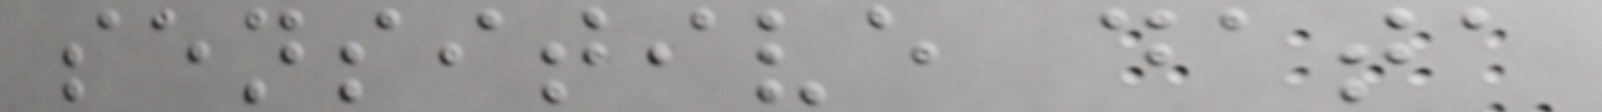sensitive data
